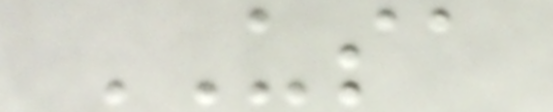USA
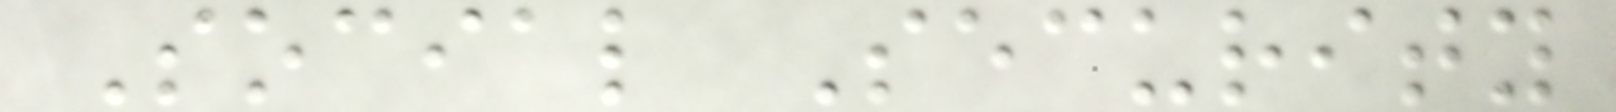Social Security
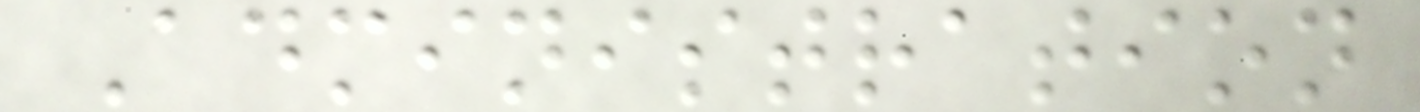Administration
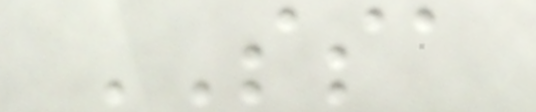SSA
